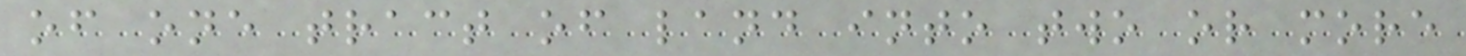of one tract of land into two or more
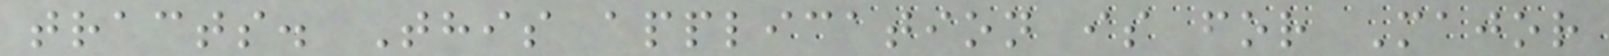tracts. This application is for Major
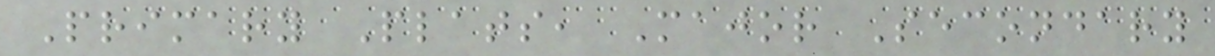Primary Plats, Major Secondary
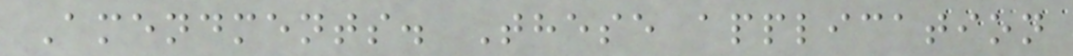Amendments. These application
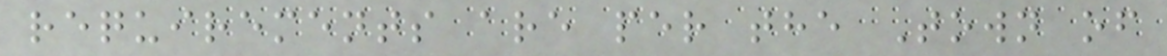requirements are per the Town of
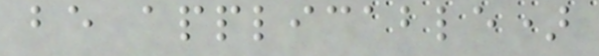be applicable)
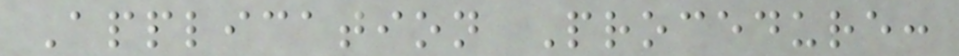Application Procedure:
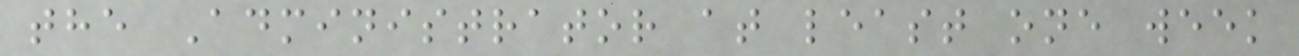the Administrator at least one week
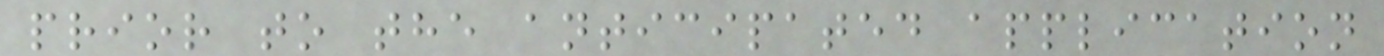prior to the anticipated application
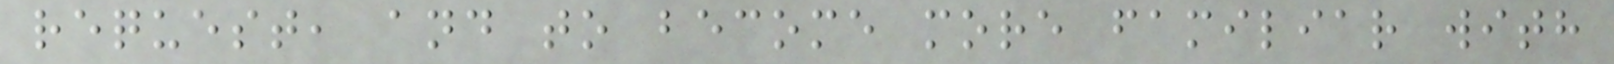request, and to become more familiar with
